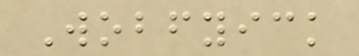Wobfyick
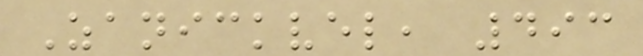Zanickvel, 493
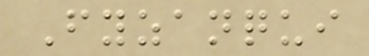Fyzanqui
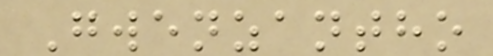Gwenzantho
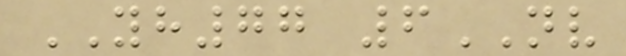YH77 6NV
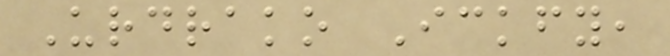Urdrako Ickfy,
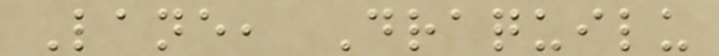Lane, Draquilu
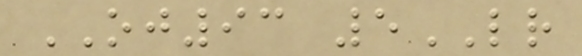OJ93 5LR
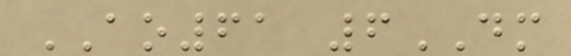AO61 6DM
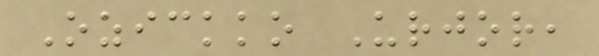Ozickko Urjor,
